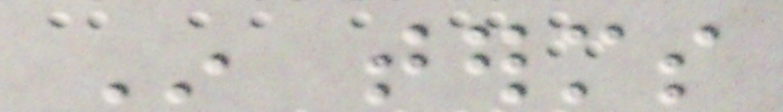In terms
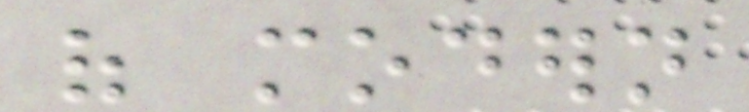of modern
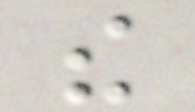the
